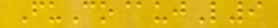FuCo@ujL9
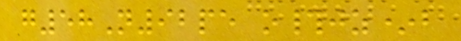g58N92pe o#jz*b
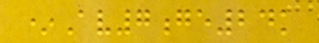*Av7ge24k
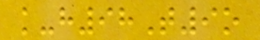k-h98T9o
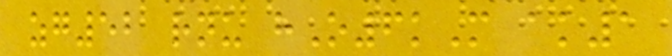zg52 rnu hO6kM ak1
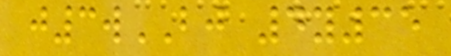j3wBJ 4y35
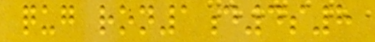qug ron1d4s8
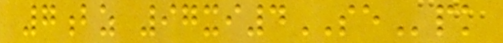7bz 97xi4SEpk
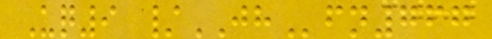Uq9 /JHfn767
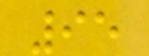95
